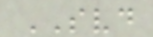SVD
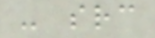- src
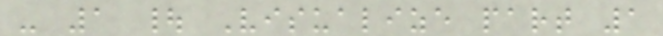- 1 | Visualize part 1
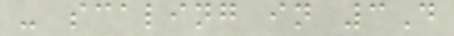- scaling in 3D
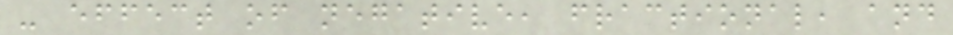- effect of negative, fractional, and
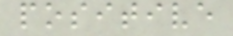positive
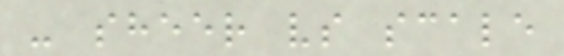- sheer vs scale
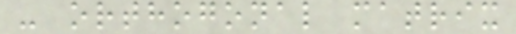- orthogonal matrix
